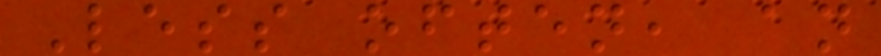Less often, an
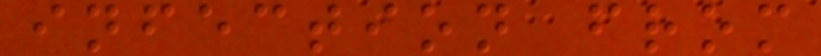infection from
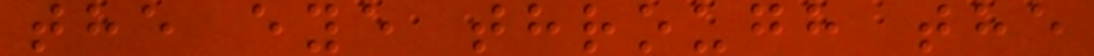the eye through the
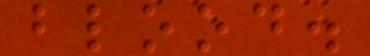blood.
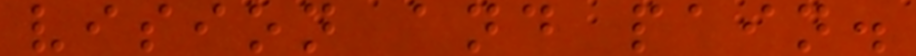vision and pain.
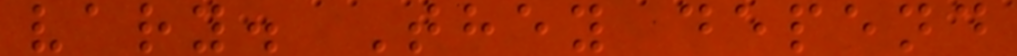vary. They depend
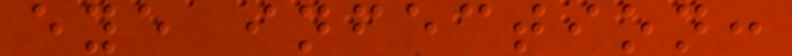eye infection:
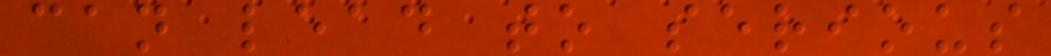can lead to serious
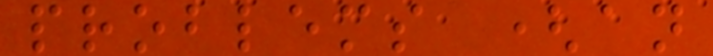problems (an
